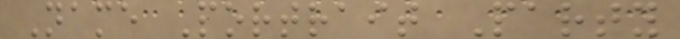Name Portrait Party
